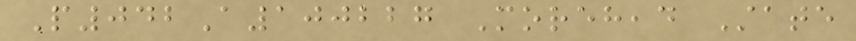P042A100227 Morehead State
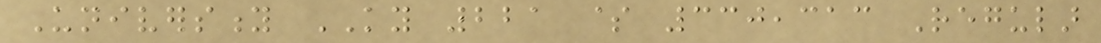University KY 221 $ 330,313 Regular
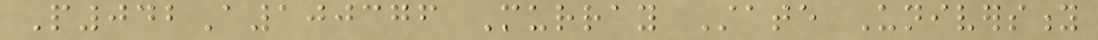P042A100376 Murray State University
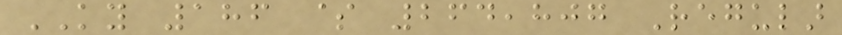KY 186 $ 264,807 Regular
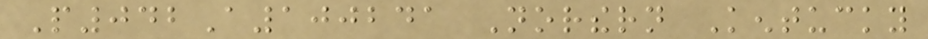P042A100241 Northern Kentucky
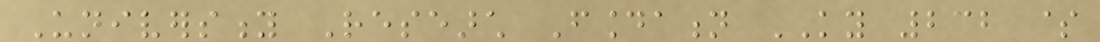University Research Foundation KY 232 $
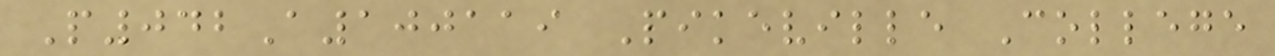P042A100119 Pikeville College
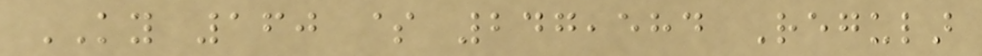KY 160 $ 247,584 Regular
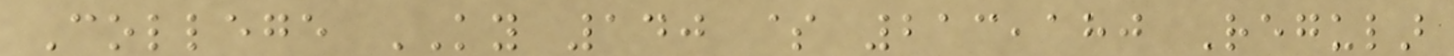College KY 140 $ 213,180 Regular
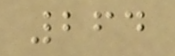264
